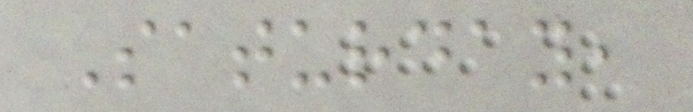Saturday,
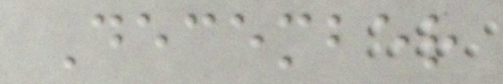December
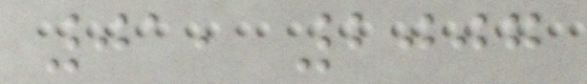01, 2007
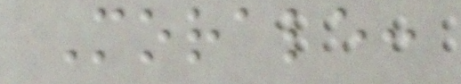Morale:
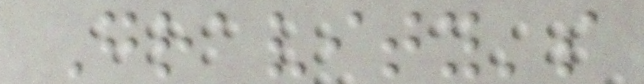Gravity's
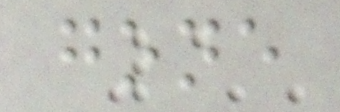gone
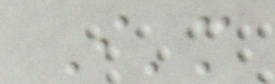I'm
